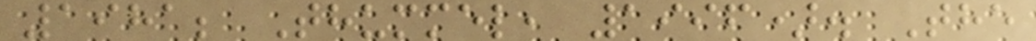1981; Thummel, 1996). The
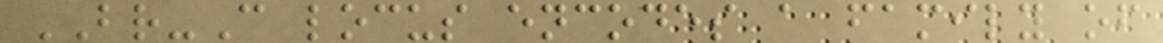BR-C locus encodes a family of
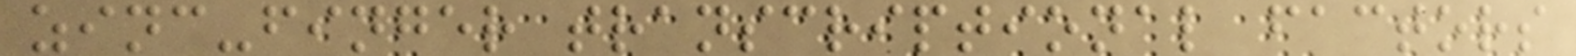zinc-finger transcriptional factors
